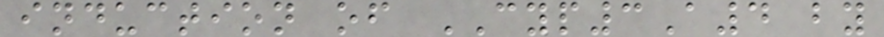induction of CYP3A4 by
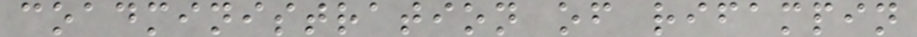coadministration of rifampin
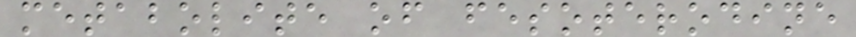metabolite of fesoterodine
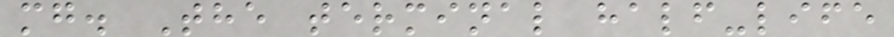mg. The terminal half-life
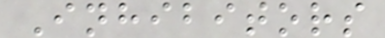Inhibitors
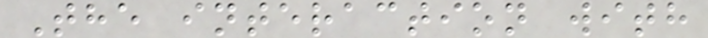The interaction with
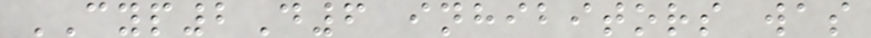CYP2D6 inhibitors was
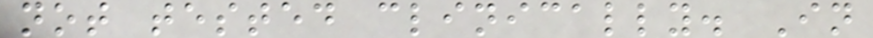not tested clinically. In
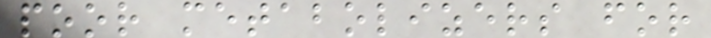poor metabolizers for
